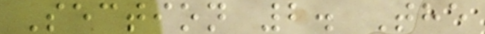Section 2. The
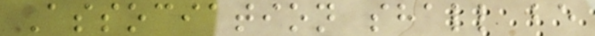Association shall be
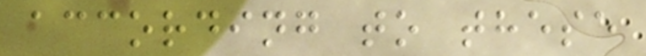according to these
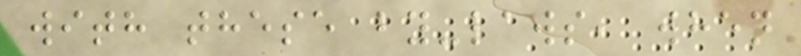with these by-laws, when
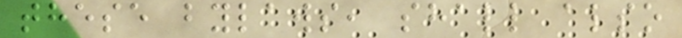these bylaws, shall also
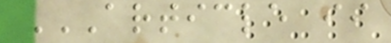ARTICLE II
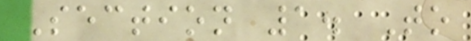Section 1. To
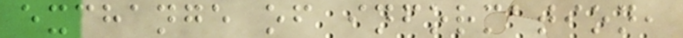exchange of information,
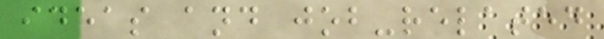ideas and job-related
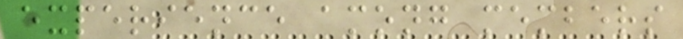experience among members
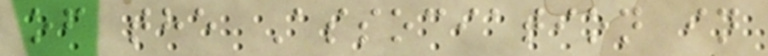of the Association in
